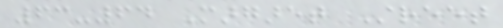63-64 Margaret Street
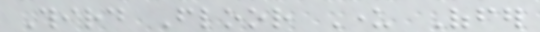Third Floor Under Offer
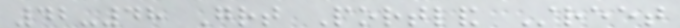42-48 Great Portland Street
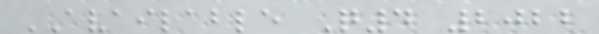AVAILABLE Q4 2022
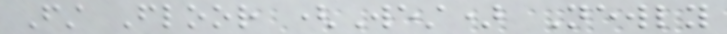First Floor (West) Newly
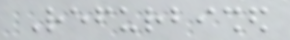Refurbished
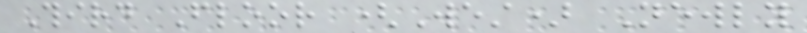Third Floor (West) Newly
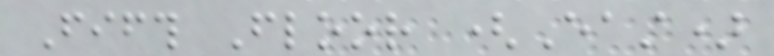Fifth Floor (East)
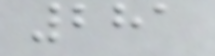281
